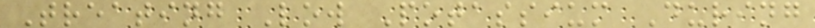Treating Low Potassium During
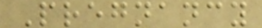Pregnancy
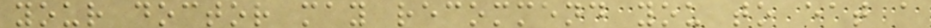your doctor may recommend you to eat a
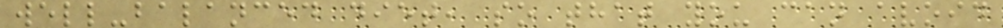well-balanced diet, so that you can avoid
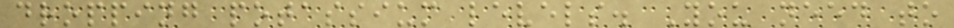dropping potassium levels. You need to
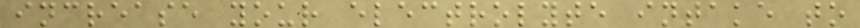increase your electrolyte intake to
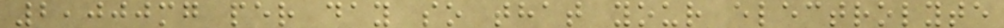2,000mg per day so that your electrolyte
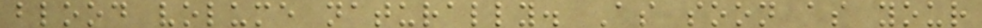blood volume naturally. As soon as your
